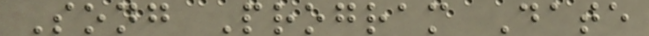Song Program Date
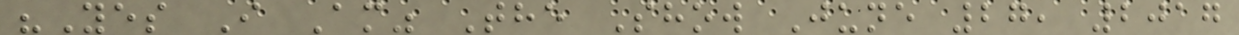"Yes I Am" The Show June 27, 2017
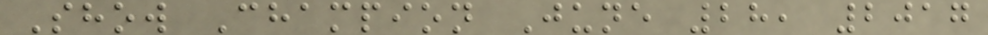Show Champion June 28, 2017
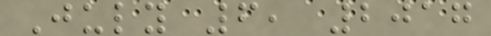July 6, 2017
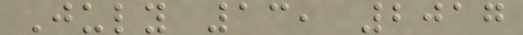July 13, 2017
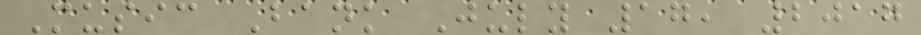Music Bank July 17, 2017
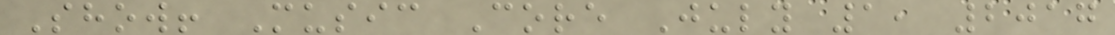Show! Music Core July 1, 2017
